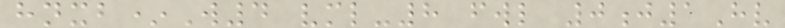hnxb*W4 vml-8 fwl 0j1Hv
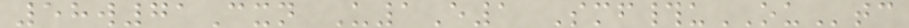58w71Cxn U1E1 Smf#uOUtc
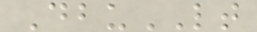DbuLT
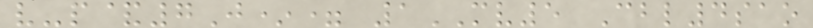v-p&7J*= 1MV5 Cbl4sao
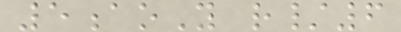5aoY r/6
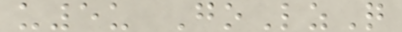u5u GoLzQ
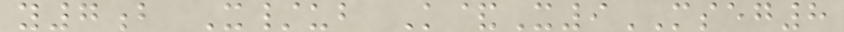y7b X/ub K&X9MSEG8
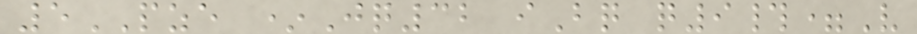5PZE *Jq32 iBq q9#=V
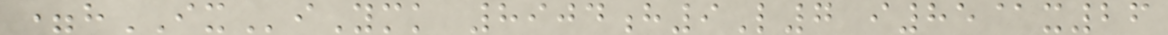=hIXiYmk 8904h9L7 i85@x26
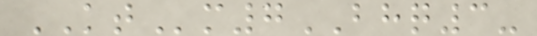KTm7BHQ3-
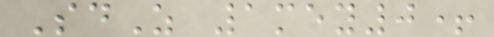SdZ 1mey0+
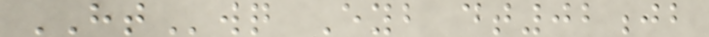HTwq Eyb dt02jb
